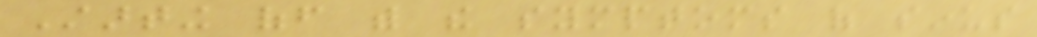Starting off with the symptoms of sinus
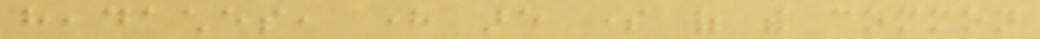headaches, here are some of the common
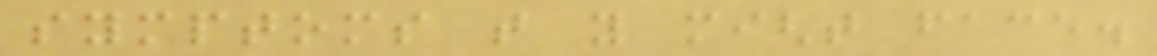symptoms that you might face.
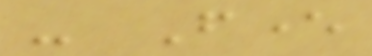- Fever
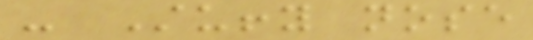- Stuffy nose
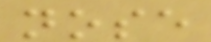nose
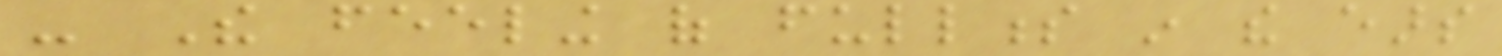- The feeling of fullness in the ears
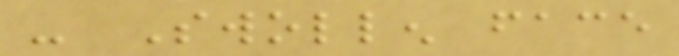- Swollen face
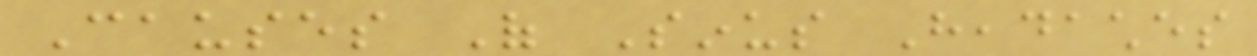Causes Of Sinus Headaches
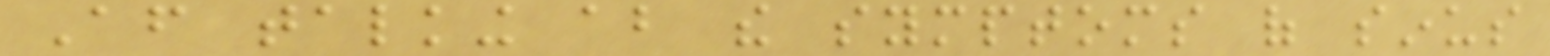After talking about the symptoms of sinus
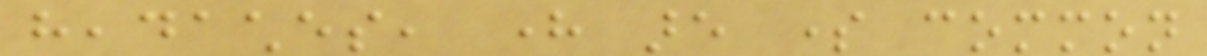headaches, here are some common
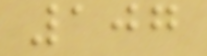107
